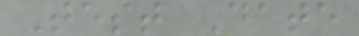Test Date
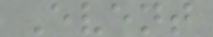Event
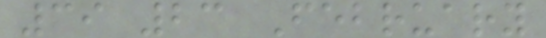39 23 February
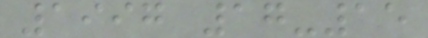1997 17-15
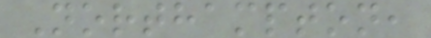Northampton,
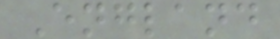England
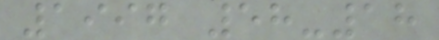1997 58-18
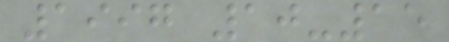1997 10-15
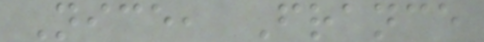Nice, France
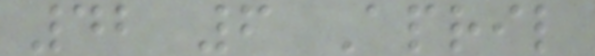42 6 April
